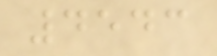4543
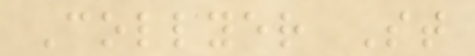Collyer St
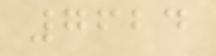7624
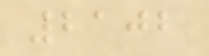2102
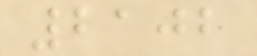2102
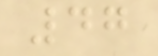47
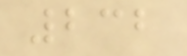232
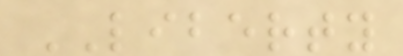LIBERTY
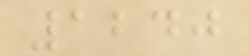1240
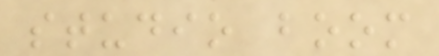studio boom
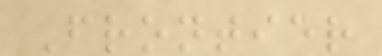Frontier
